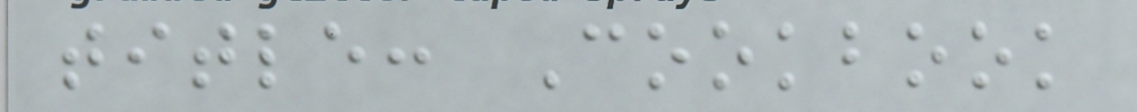title: Cookbook
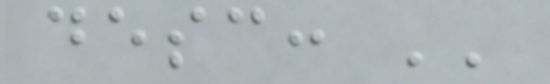desc: ''
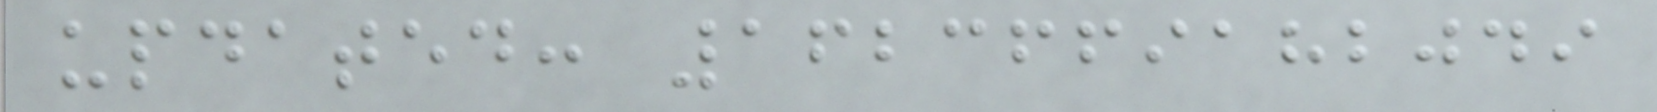updated: 1623669182049
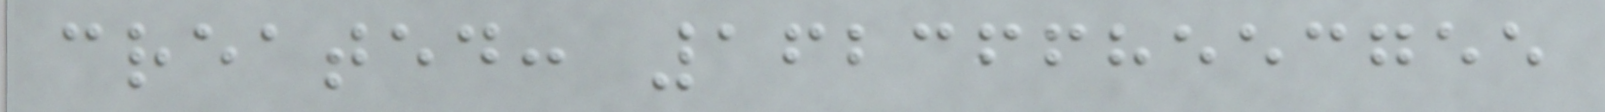created: 1623668553755
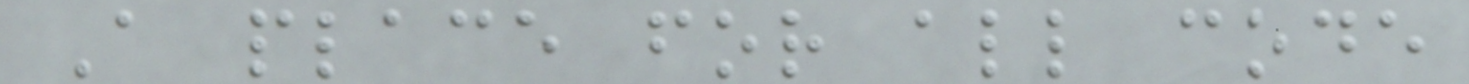A place for all code
